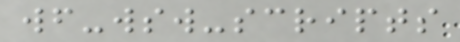wf-wsw-scripts
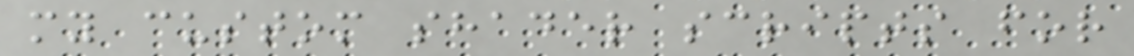my custom shader scripts for
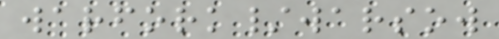warfork/warsow
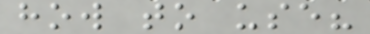how to use?
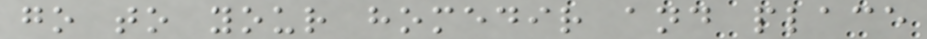go to your homedir and place
